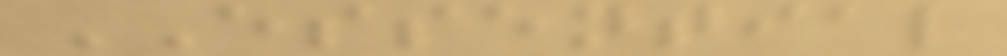ESSENTIAL
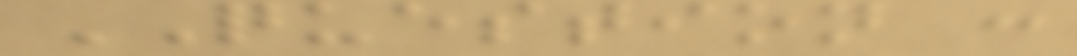QUESTION :
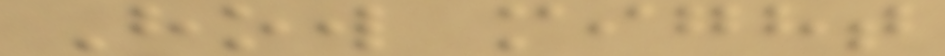How might
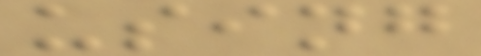using
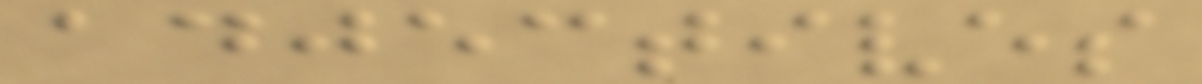adjectives
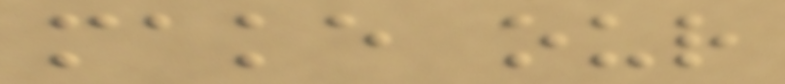make our
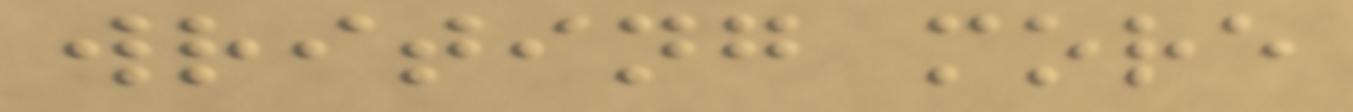writing more
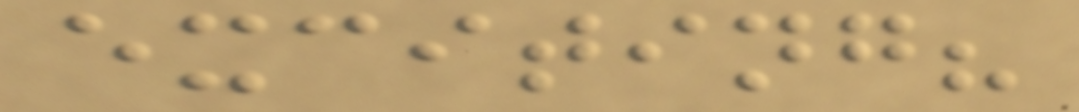exciting?
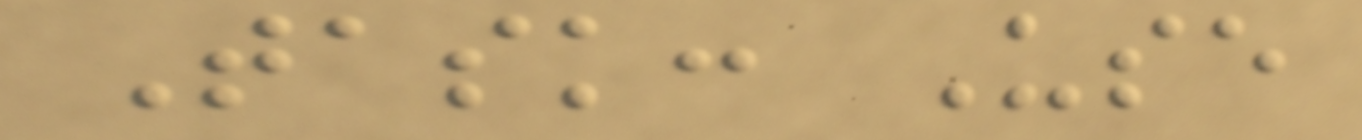Task: Use
